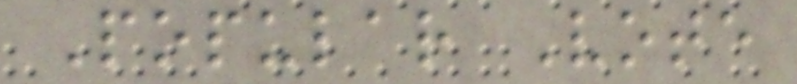Popular Vote
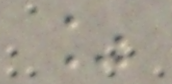%
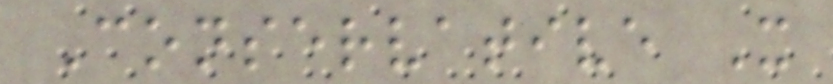Conservative X
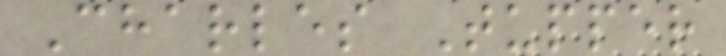Charles Tupper
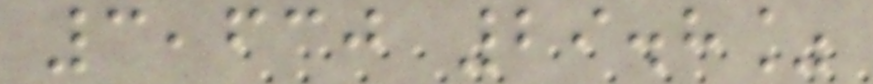3,630 29.8%
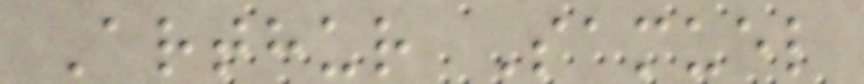Arthur Samuel
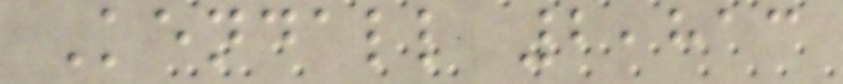Kendall 2,813
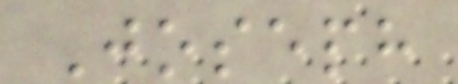Joseph
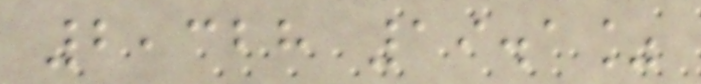2,328 19.1%
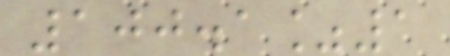100.1%1
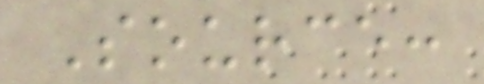Source:
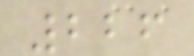226
